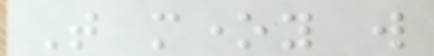That money will
